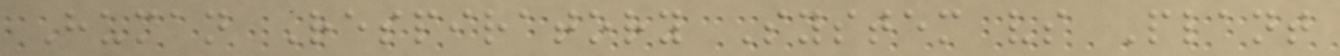Human Respiratory System vs Plant
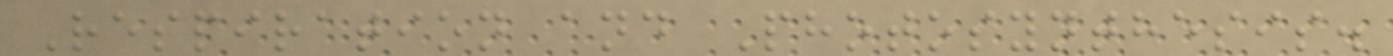Respiration and Photosynthesis.
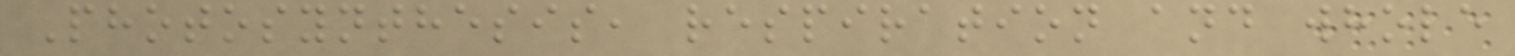Photosynthesis, respiration and whole
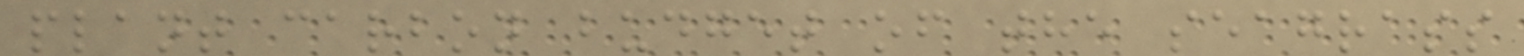plant carbon budget of the seagrass
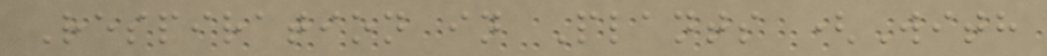Respiration in Plants (With
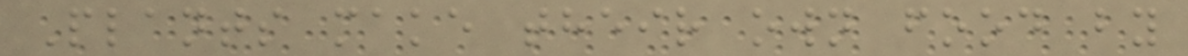Plants make their own food by
